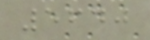5640
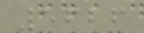5626
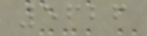5626
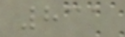831
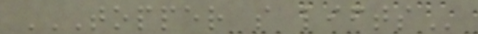TOPPER S LIFTS
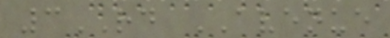3RD AVENUE
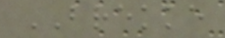BREKKE
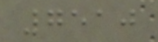7510
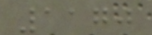1170
